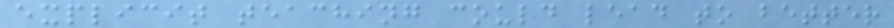explicit teaching could lead to better
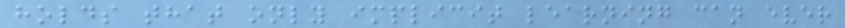holds that only implicit learning can ever
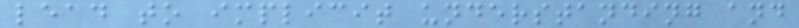lead to implicit understanding and
